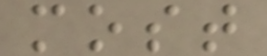most
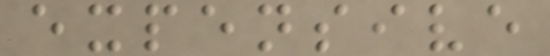expensive
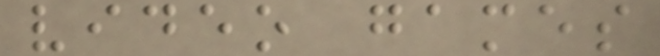video games
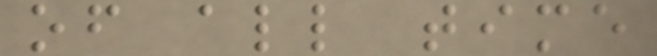of all time
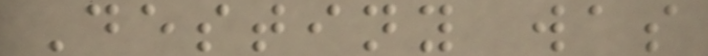Destiny was
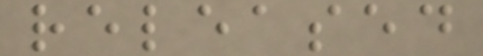released
